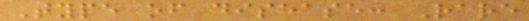Type of disease: Rare
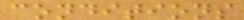conditions
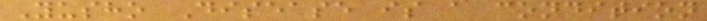Yusho Disease is a condition
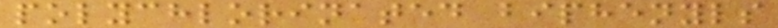polychlorinated biphenyls
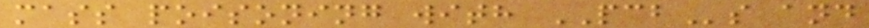mass poisoning with PCBs and
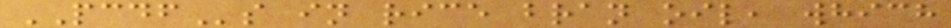PCDFs in rice bran oil, which
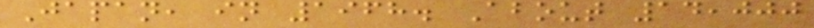Japan, in 1968. About 14,000
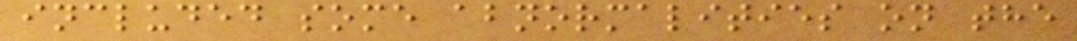included some abnormalities on the
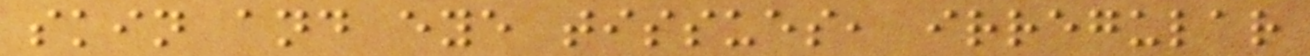skin and eye tissues, irregular
